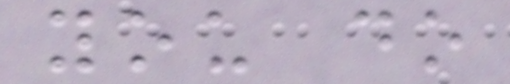you do
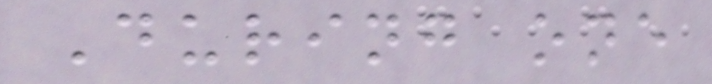During one
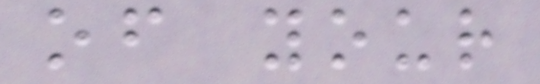of your
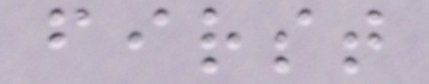first
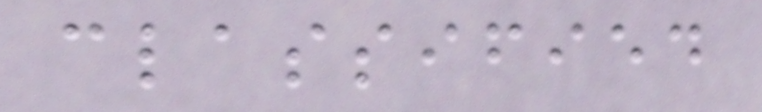classified
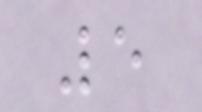5
